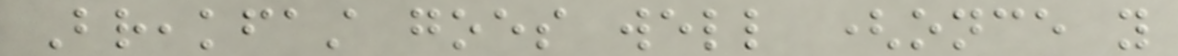Breakfast goes well (once you
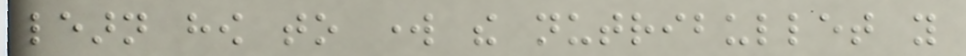learn how to work the nutribullet you
